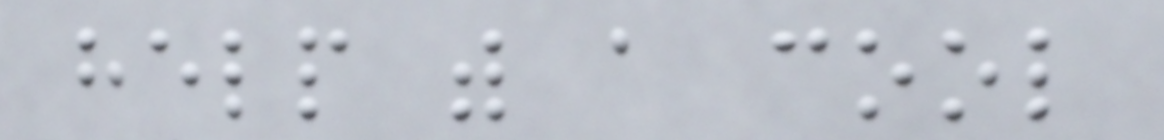help with a cool
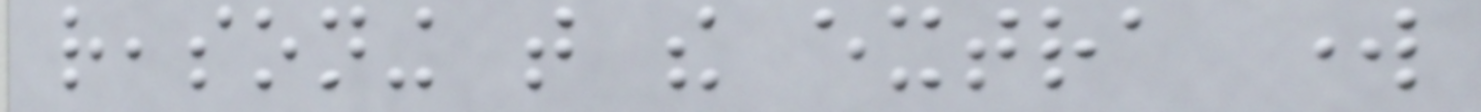reasoning that the extra work
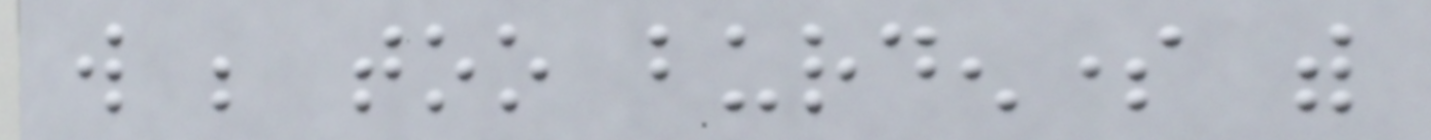will be too burdensome with
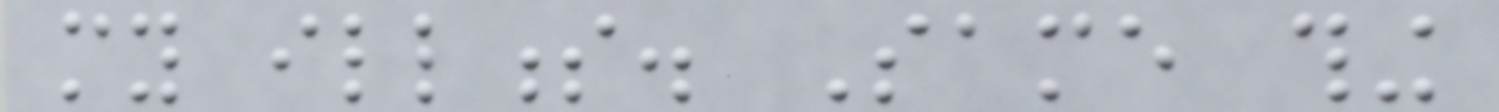my illness. Same thing
